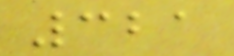321
